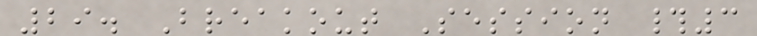29. Breakout Session #3
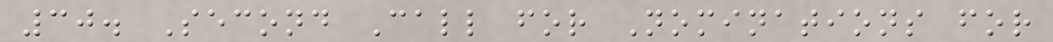30. Second Call for Nominations for
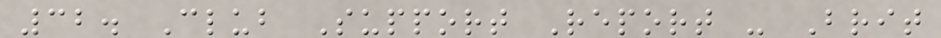32. Club Support Report - Brit
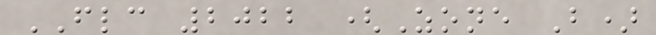FLC 2022 (Zone B)
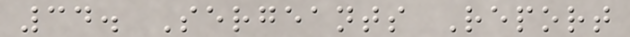34. Sergeants Report
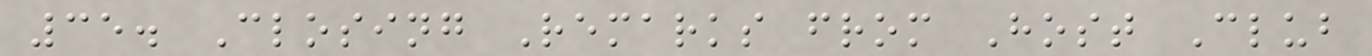35. Closing Remarks from Host Club
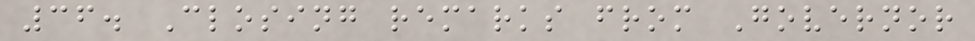36. Closing remarks from Governor
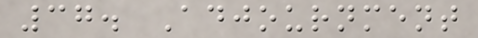37. Adjournment
